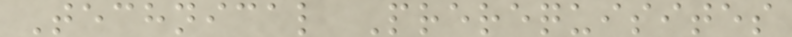Technical Prerequisites
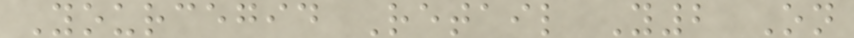Yourcegid Retail Y2 On
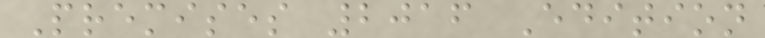Premises 2016 Edition
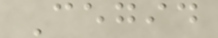Cegid
